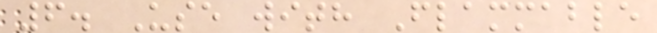6. Use with Flammable
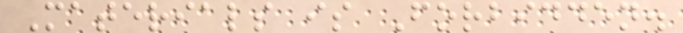Materials is Forbidden.
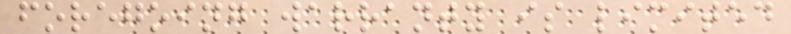foregoing warranty is limited
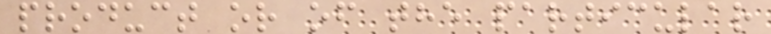product or of the particular
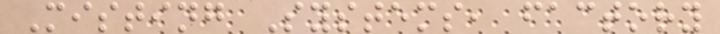Misting Systems, factory
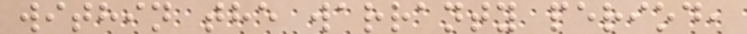within the warranty period,
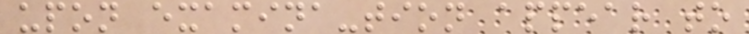upon examina-tion appear to
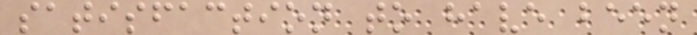satisfaction to have been
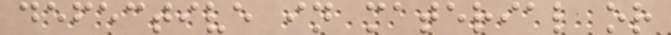defective in material or
